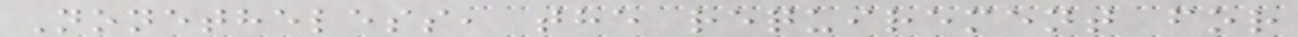Nonetheless, the requirement for
